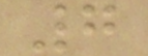7
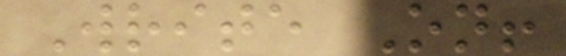Write On!
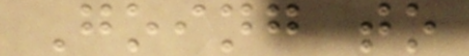Going to
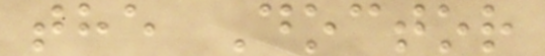the Doctor
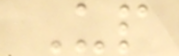Up
